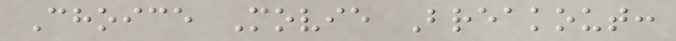Choice Movie Breakout:
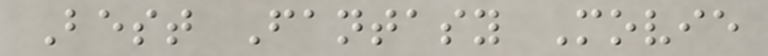Best Fantasy Movie
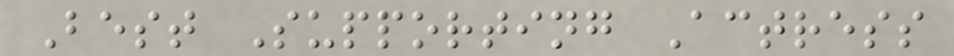Best Supporting Actress
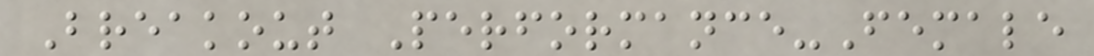Breakout Performance-Female
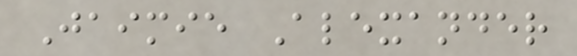Jaimie Alexander
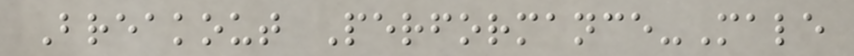Breakout Performance-Male
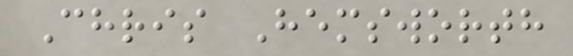Chris Hemsworth
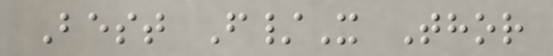Best F/X Thor
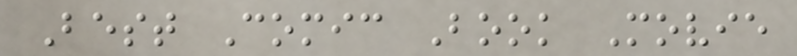Best Comic Book Movie
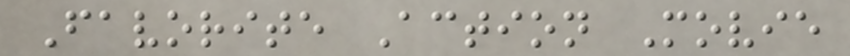Favorite Action Movie
